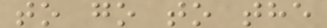to go to the
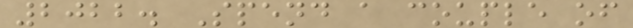2022. Spend a couple of
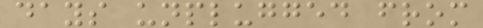days unplugged from
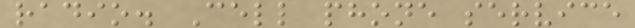radio. Cell phone service
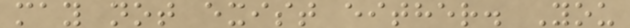may not exist either. You
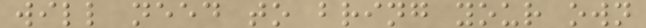will need to bring your own
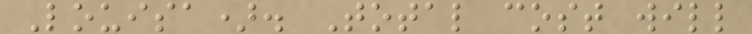Louisa). Total cost will
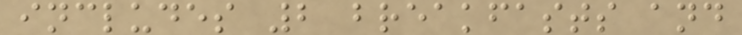includes 2 breakfasts and
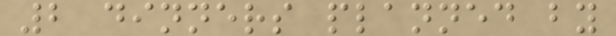2 dinners planned by
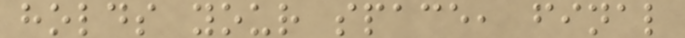holds your space, final
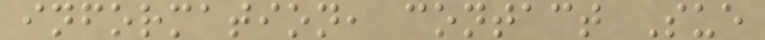information, contact Sue
